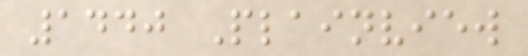1440 Plainview
